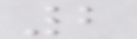2
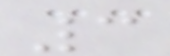3
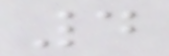4
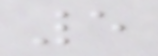5
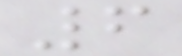6
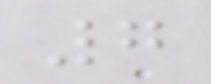7
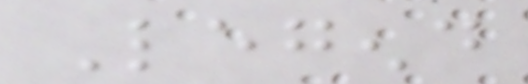Legend
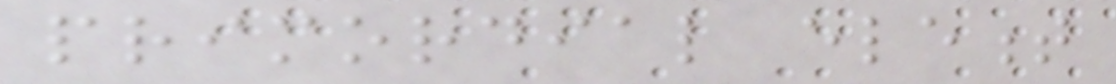primordial element
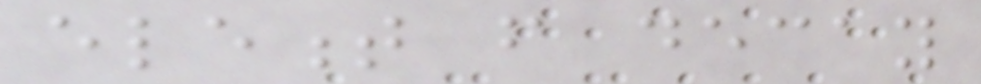element from decay
